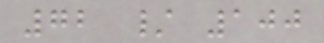72 / 100
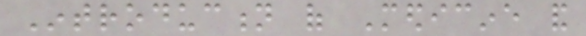Introduction of Medicine and
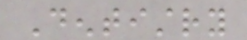Dentistry
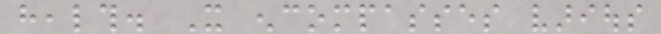health. It encompasses various
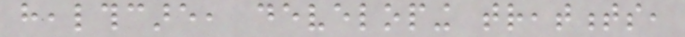healthcare, developing treatments,
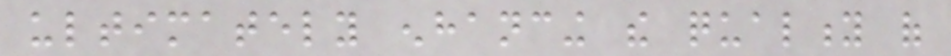ultimately enhancing the quality of
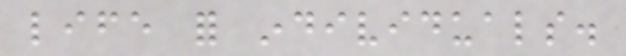life for individuals.
